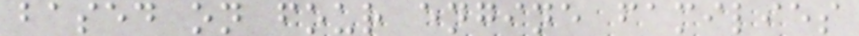based on four engine families
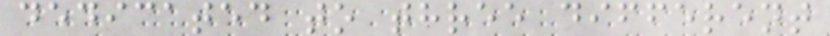dedicated to three different
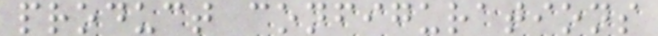product configurations
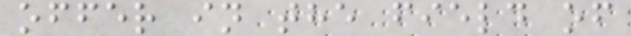offer in the field of
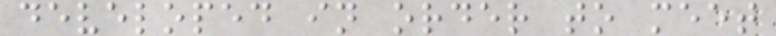developed in order to meet
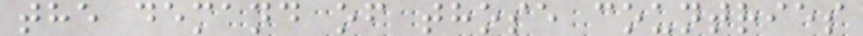the demand of those countries
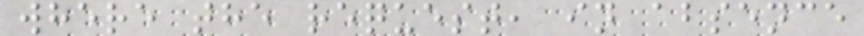where the request, in absence
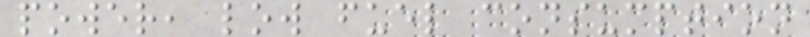power, low fuel consumption
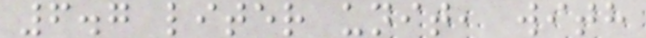6.7 liter unit, with
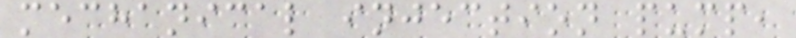mechanical injection pump,
